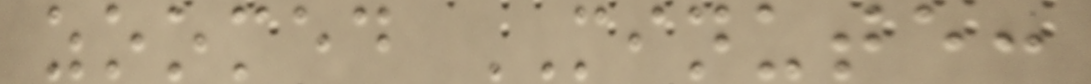zoomed MINUTE:
